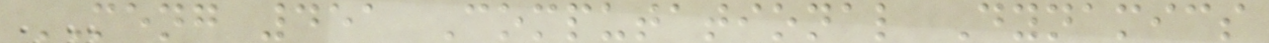MENG 451 Computational Dynamics
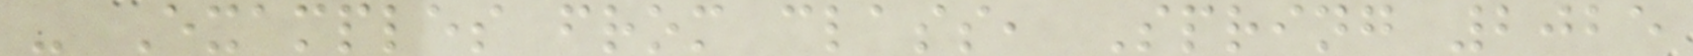- Examples from class, Spring 2025
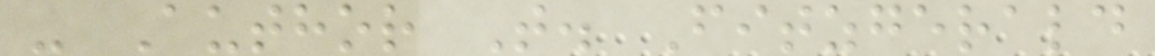- Author T. Fitzgerald
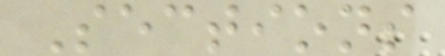Sections
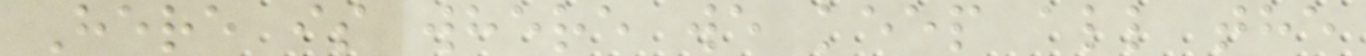Here is where we keep all the
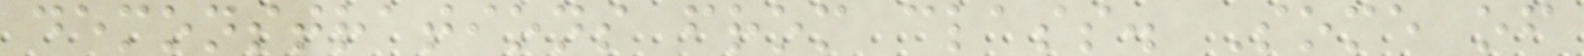demonstrations from class. Some of
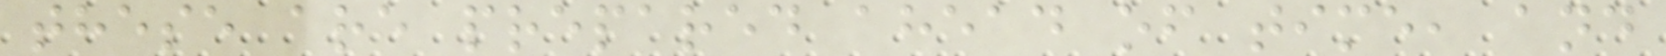these are prepared ahead of time, and
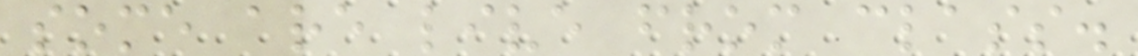some are live from class.
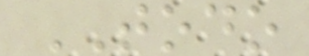TODO
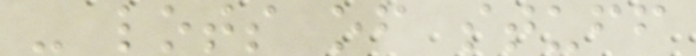- lots of stuff
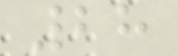28
